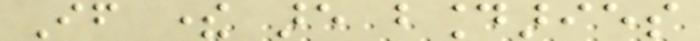If there are boundaries
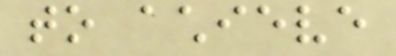to achieve
